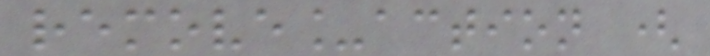remove_action (
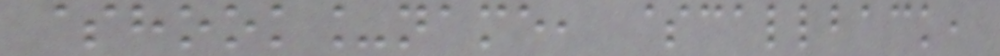$hook_name, $callback,
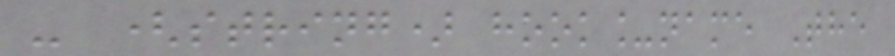- (string) hook_name The
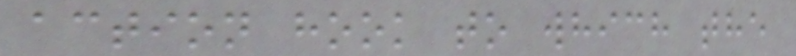action hook to which the
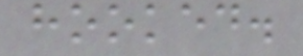hooked.
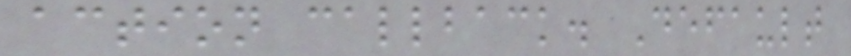action callback. Default
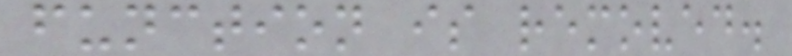function is removed.
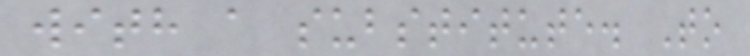with a substitute. To
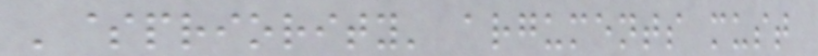'$priority' arguments must
